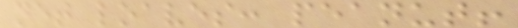net loaves: peanut!
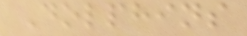Dolphins
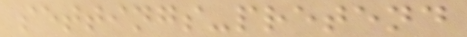settings-pretend
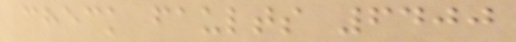check faults 6400
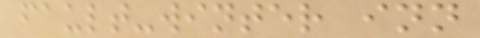fault-winter inn
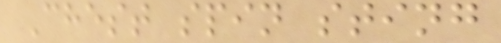Chest spin sting
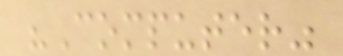"Computer"
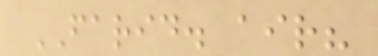FARID. air?
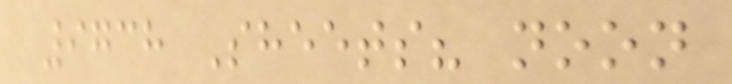9738 Sheets? noon
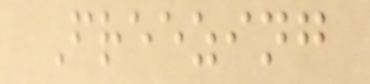Freezing
